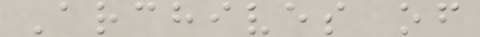Archives of
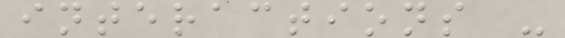interactions -
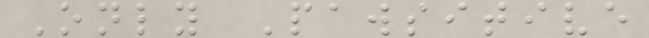Only Pawsitive
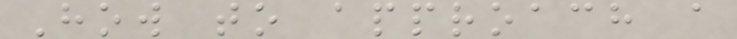How to approach a
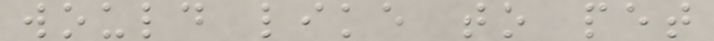would like to pet
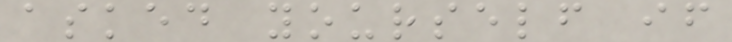asked yourself if
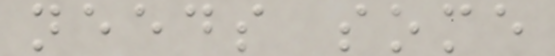needs some
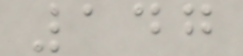147
